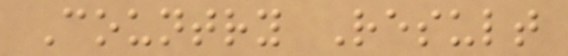Country Result
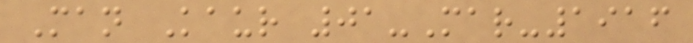Man Kaur 01-Mar-1916
